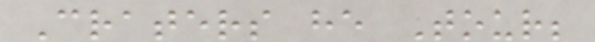Craters he Tour;
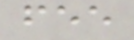fee
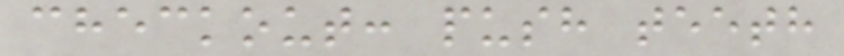checkout: push teeth
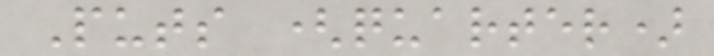Puts (quarter)
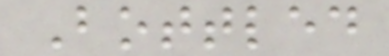Bottled
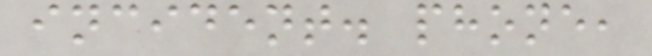incident. phone,
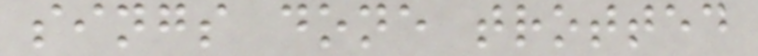sings done trotted
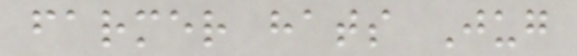farmer hats Jug
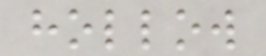hollow
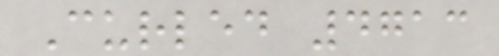Curled 4713
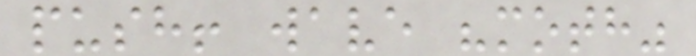push! wave "moth"
